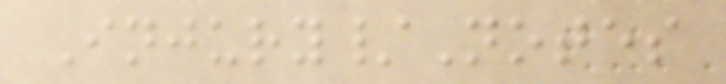Injury/Notes
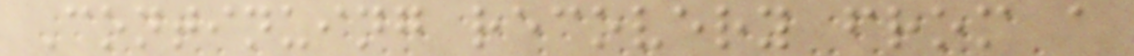Continuing recovery from a
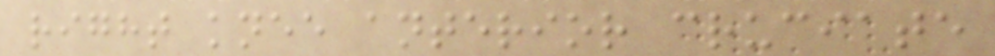right knee anterior cruciate
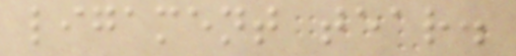ligament tear.
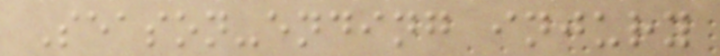Season-ending injury
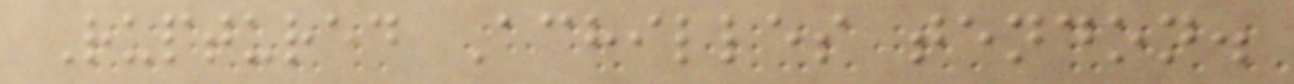Ruptured Achilles tendon.
